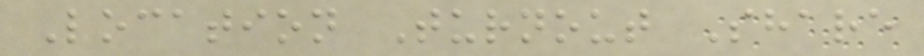Location Turnout Share
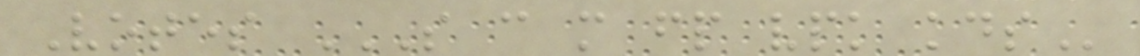Votes S C M FP VPK KDS
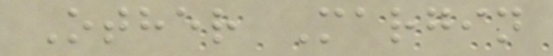Other Margin
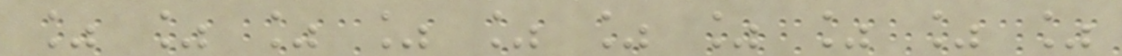% % % % % % % % % %
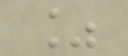%
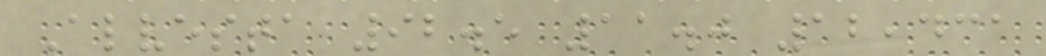Alvesta 92.5 11.0 12,431
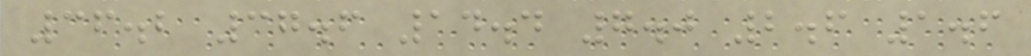36.2 37.6 14.4 7.0 2.6 1.6
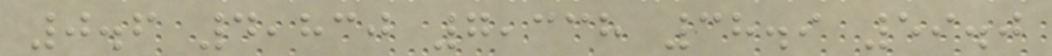0.6 4,830 7,338 38.9 59.0
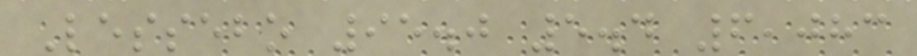Lessebo 95.0 5.4 6,083
